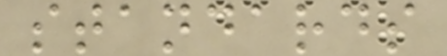standards
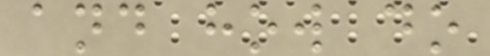and how do
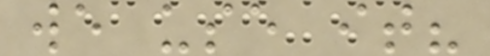we use it?
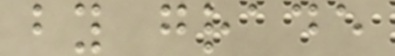by grade
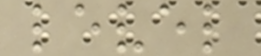level
